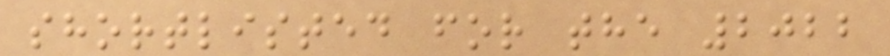shortlisted for the 2022
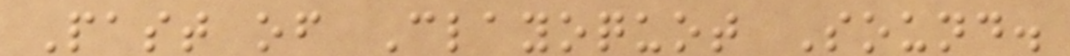Past of Clayoquot Sound.
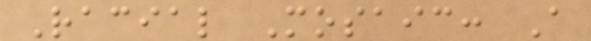Racial Mosaic: A
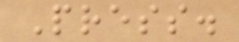Press.
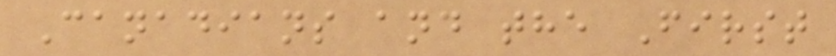Canadians and the First
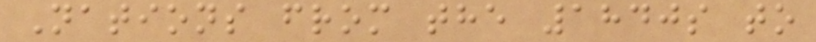Nations from the 1840s to
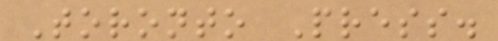Toronto Press.
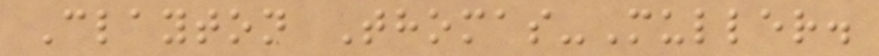Clayton Thomas-Muller.
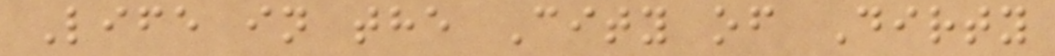Life in the City of Dirty
